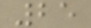25
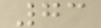73
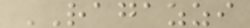RAGAZZI
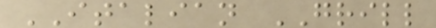ITALIAN GRILL
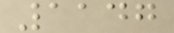1147
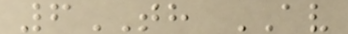6TH AV
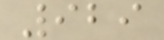929
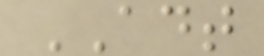ADT
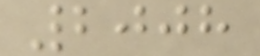2008
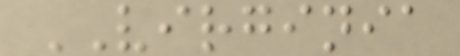VIRGINIA
